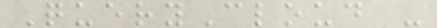QueryCloud -
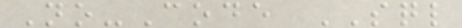No-Code SQL
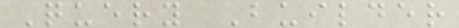Query Builder
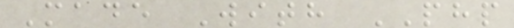Made With PHP
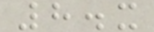8.x
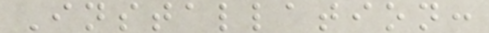Installation:
